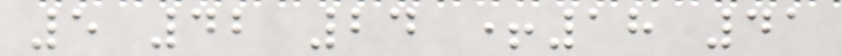5 42 24 +18 41
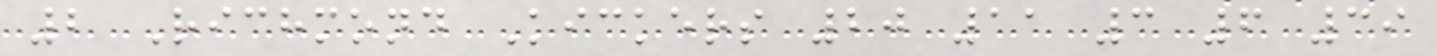2 Richmond Kickers 20 11 3 6 39
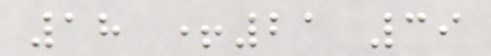18 +21 39
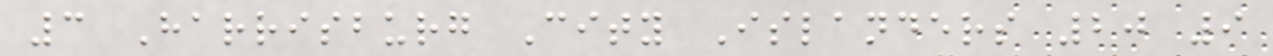3 Harrisburg City Islanders 20 9
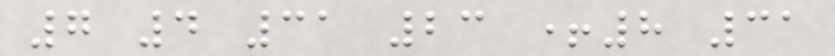7 4 31 23 +8 31
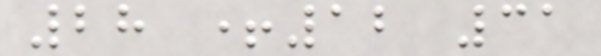28 +12 31
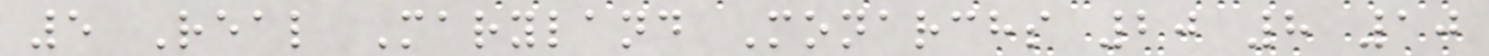5 Real Maryland Monarchs 20 8 10
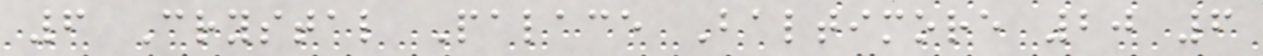6 Crystal Palace Baltimore 20 6
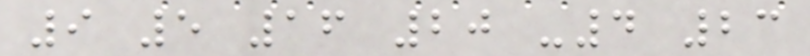9 5 16 20 -4 23
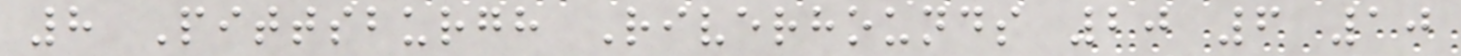8 Pittsburgh Riverhounds 20 6 10
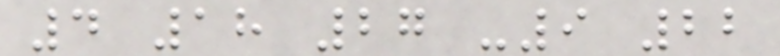4 18 27 -9 22
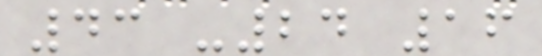43 -24 16
